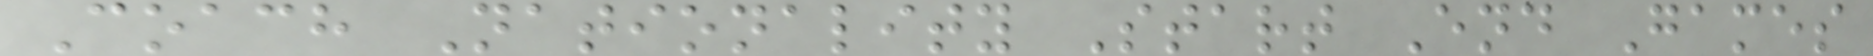Coach Nationality Start End Games
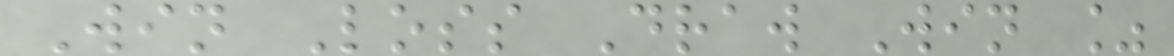Win Loss Draw Win %
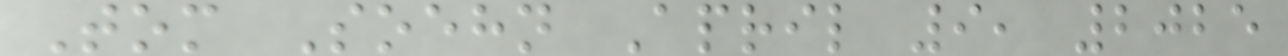Tom Soehn April 9, 2025
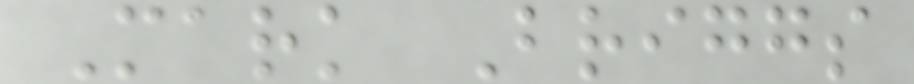Mark Briggs
